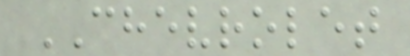CHEVROLET
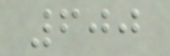600
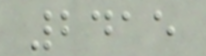2415
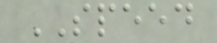SPEED
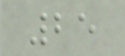25
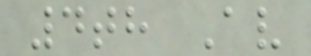4th Av
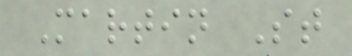Martin St
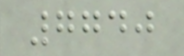7740
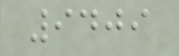9409
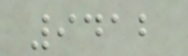9412
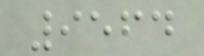9564
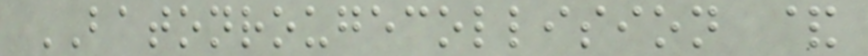BATONROUGECOLLISION &
